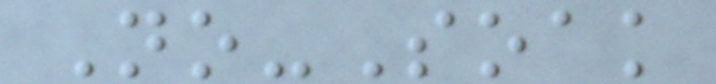No-Soak
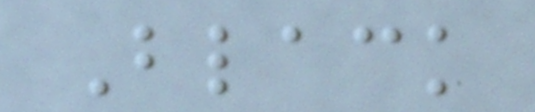Black
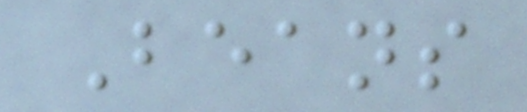Beans
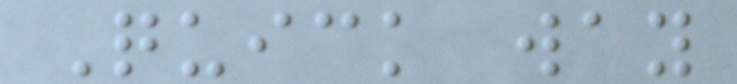Quick way
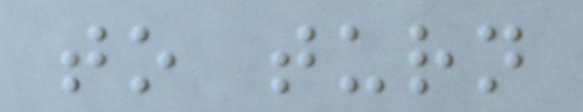to turn
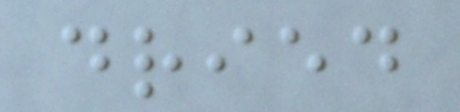dried
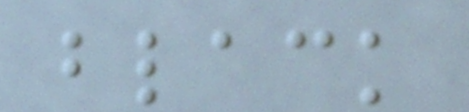black
